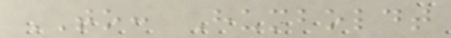TO: Humboldt
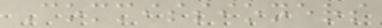Commissioners
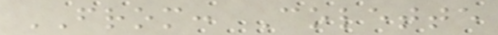FROM: Colette
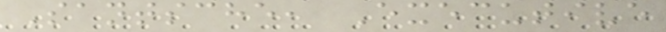Santsche, Executive
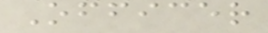Officer
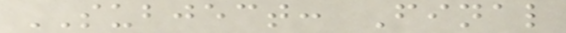SUBJECT: Final
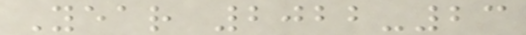Year 2022-23
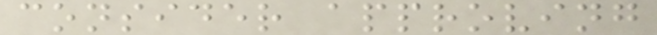consider approving
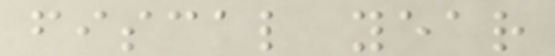fiscal year
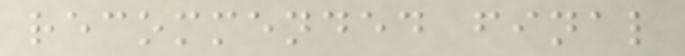recommended final
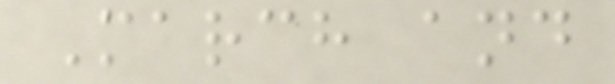March and
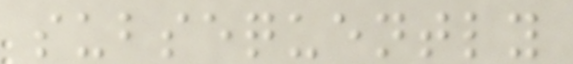subsequently
